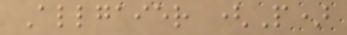Allgaier (P)
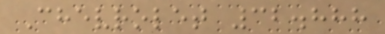Chevrolet 32.888
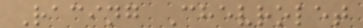Racing Chevrolet
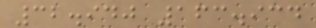32.940 163.934
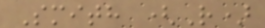Smith (R)
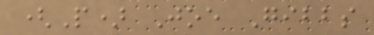(P) Joe Gibbs
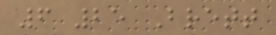6 25 Brett
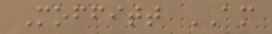Moffitt AM
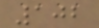102
